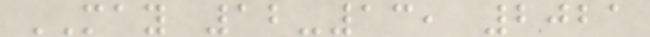MAY 12-13, 2021
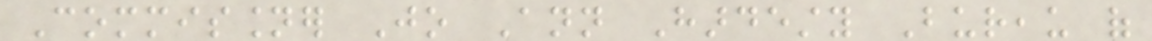Commissioner Jo Ann Hardesty Bureau of
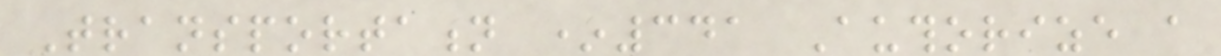Transportation *341 Authorize a
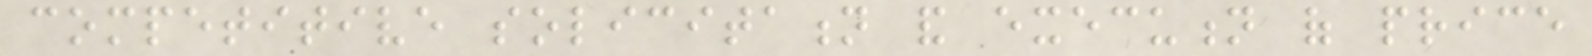competitive solicitation and execution of price
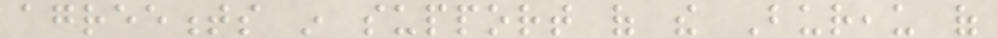agreements in support of the Bureau of
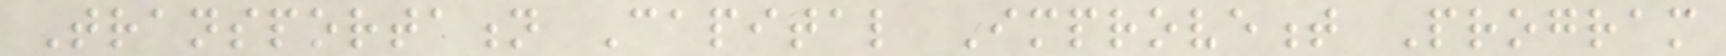Transportation Capital Improvement Program
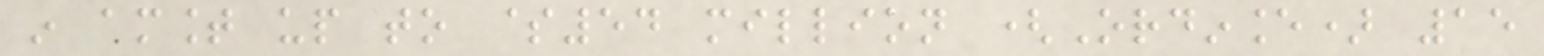in amount up to $54 million (Ordinance) 15
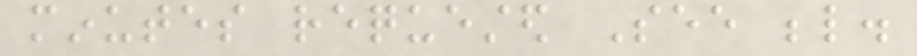minutes requested See below.
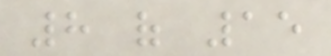8 of 15
